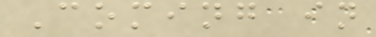Coming in
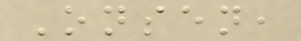Onsen,
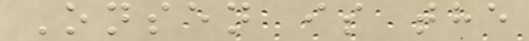Onsen is the
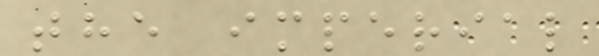the imperial
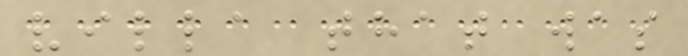villa that was
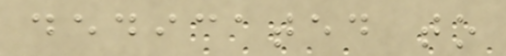dedicated to
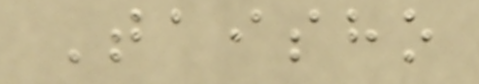Taisho
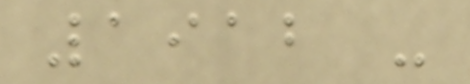1912 -
